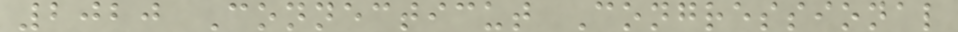2020 Connecticut Congressional
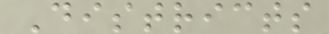Districts
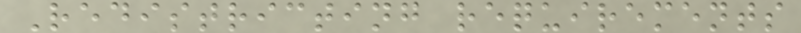Redistricting requirements
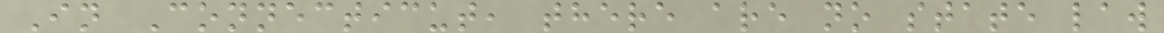In Connecticut, there are no state law
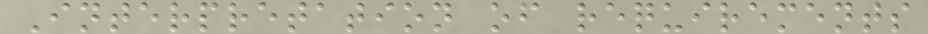Interpretation of requirements
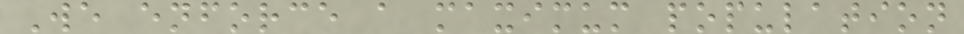We enforce a maximum population
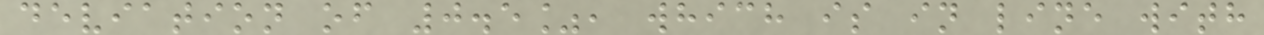deviation of 0.5%, which is in line with
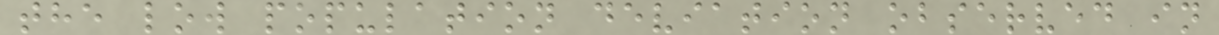the low population deviation observed in
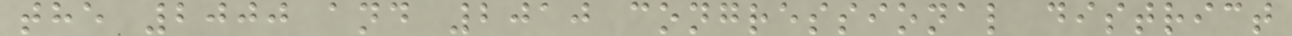the 2000 and 2010 congressional district
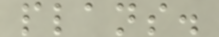plans.
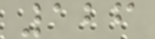126
